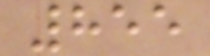855
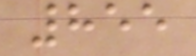855
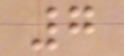7
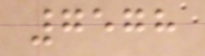7578
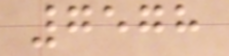7578
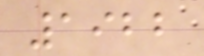1922
